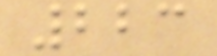223
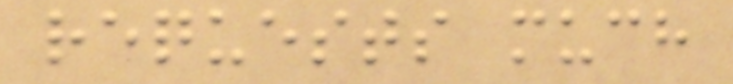requests much
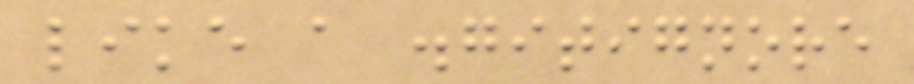like a .gitignore
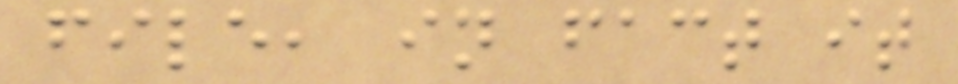file, in fact it
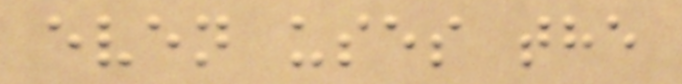even uses the
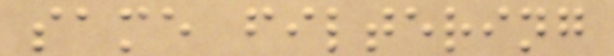same filtering
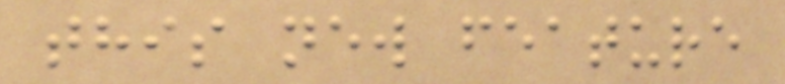this new feature
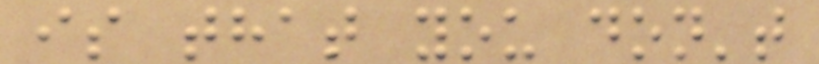is that you don't
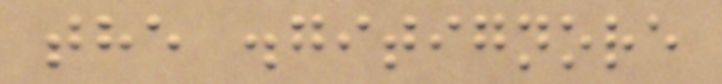the .gitignore
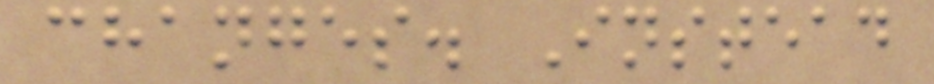changes. Instead
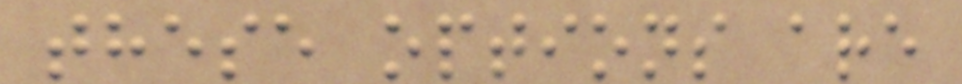these options are
